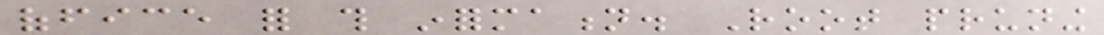office for this information. Root pruning
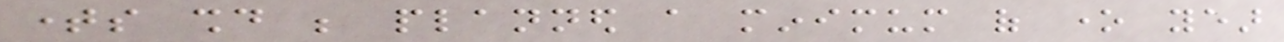times should be planned a minimum of one year
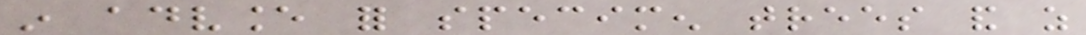in advance for specimen trees and as
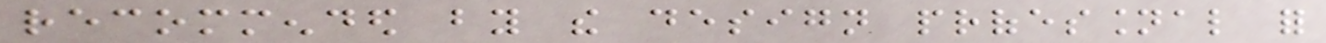recommended by the design professional for
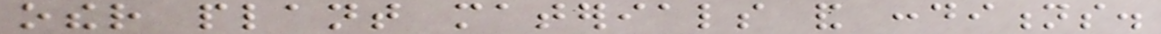other plant materials and conditions.
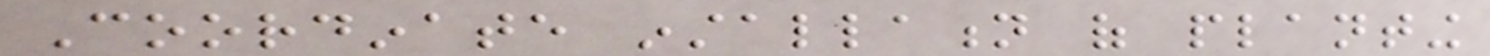Coordinate installation of planting
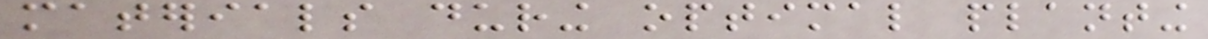materials during optimal planting
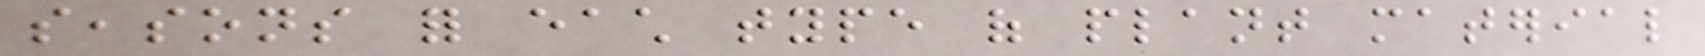seasons for each type of plant material
